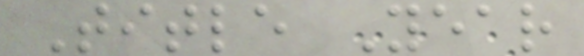Title Year
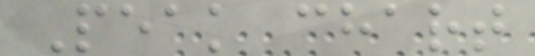Peak chart
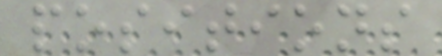positions
